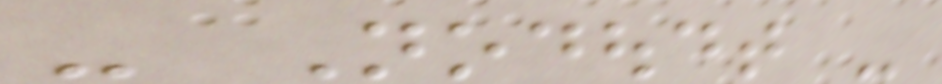- Nodoudt -
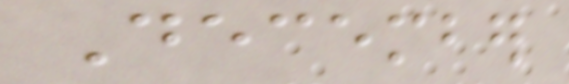December
